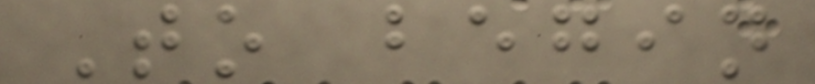To begin
